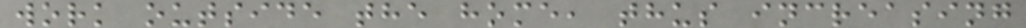work outside the home, thus increasing
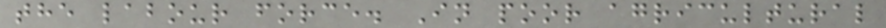the labour force. In poor agricultural
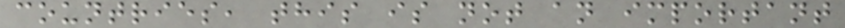countries, this is not an important
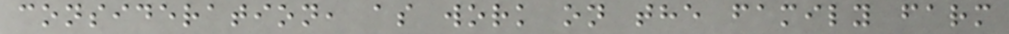consideration, as work on the family farm
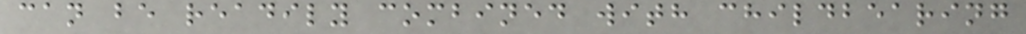can be readily combined with childbearing
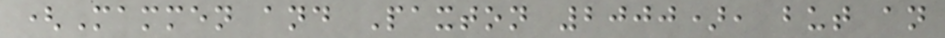(Mammen and Paxton 2000), but an
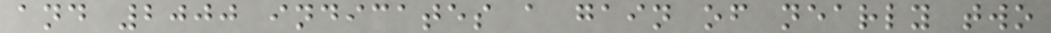and 2000 indicates a gain of nearly two
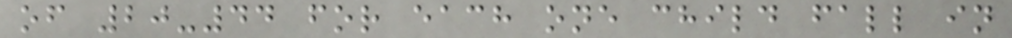of 20-44 for each one child fall in
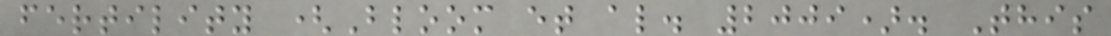fertility (Bloom et al. 2009). This
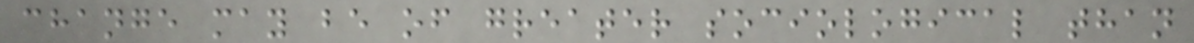change may be of greater sociological than
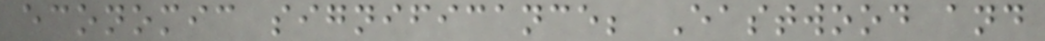economic significance; Eastwood and
